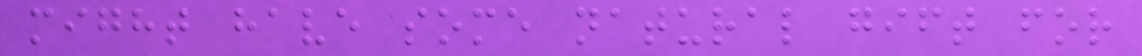might have some natural gift for
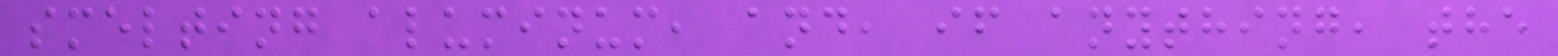smelting aluminum, and, if anything, the
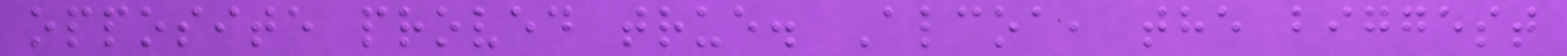opposite proved true. Alcoa, the biggest
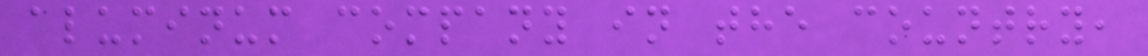aluminum company in the country,
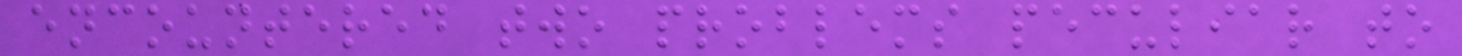encountered two problems peculiar to
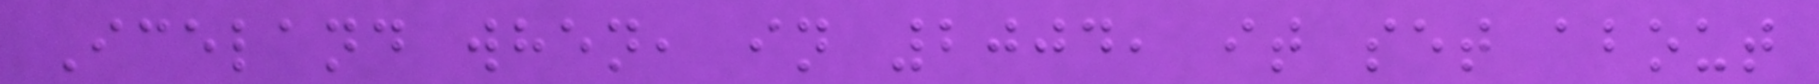Iceland when, in 2004, it set about
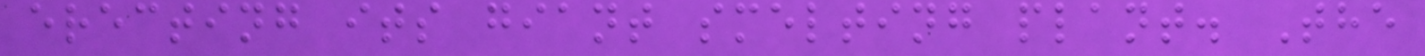erecting its giant smelting plant. The
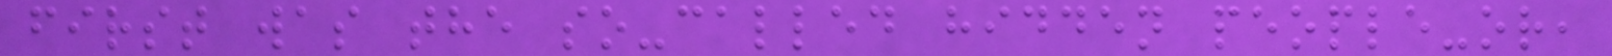first was the so-called hidden people-or,
